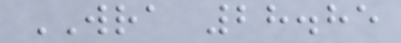WRA 28.85
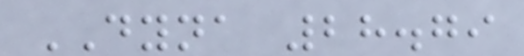DYNA 28.79
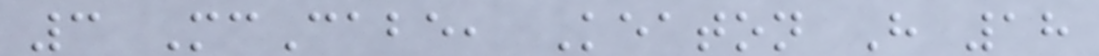3 McCabe, Keaton H 18
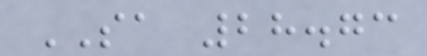SA 28.73
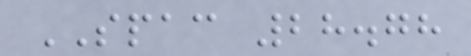SPAC 28.78
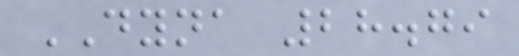DYNA 28.79
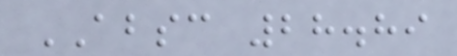ABSC 28.89
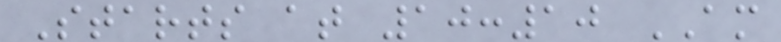Starts at 10:10 AM
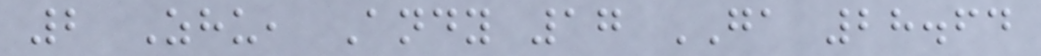2 Zhu, Andy 17 GA 28.64
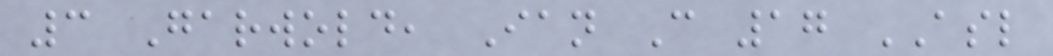3 Garwold, Ian C 17 ASL
